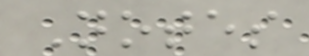Notes
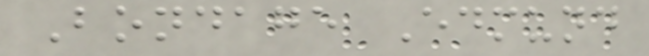Bondage Edmund
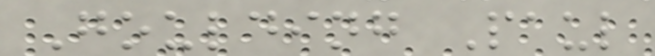Goulding Paul
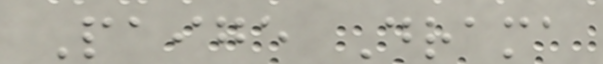Paige Drama
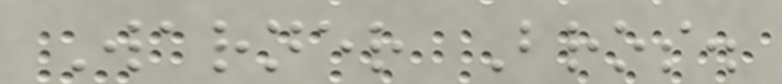Warner Bros.
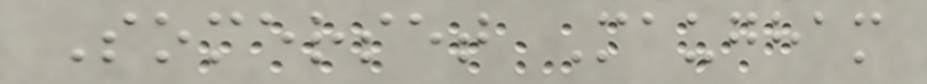Somerset Maugham
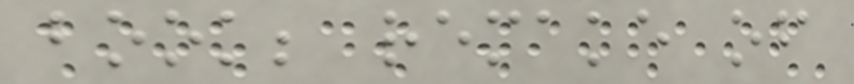book; remake of
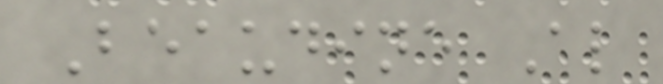Beaudine Al
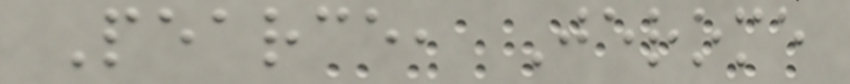Pearce, Jerome
